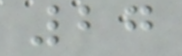27
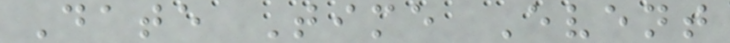Date Time Event
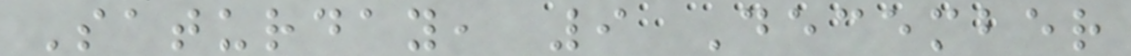Saturday, 9 December
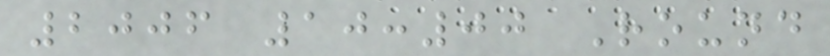2006 10:00 Round
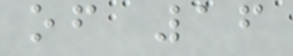of 16
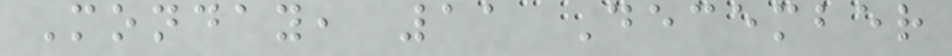Monday, 11 December
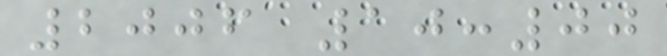2006 10:00
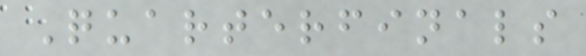Quarterfinals
